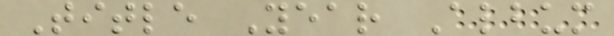Title Year Album
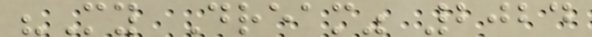"My Dream" 2024
